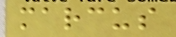marcus
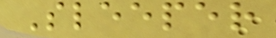Sleeper
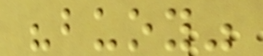"buoy"
